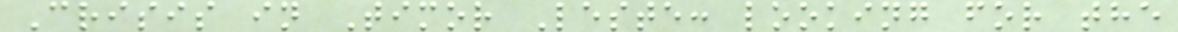Crisis in Timor Leste: looking for the
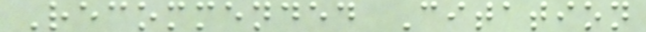Recommended Citation
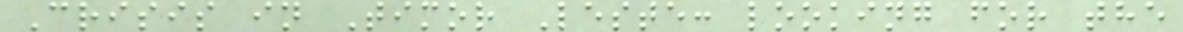Crisis in Timor Leste: looking for the
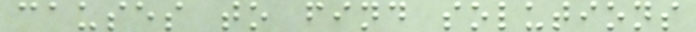causes to find solutions
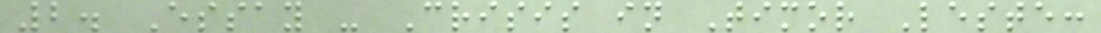2. Essay - Crisis in Timor Leste:
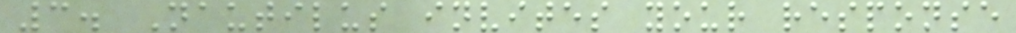3. Nautilus invites your response
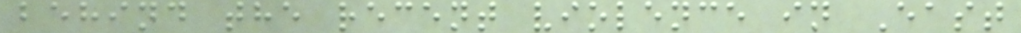behind the recent violence in East
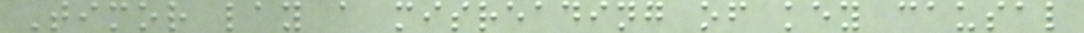Timor lay a misreading of key causal
